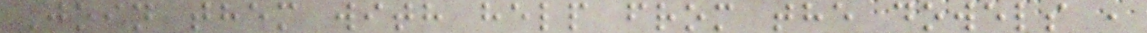Join them with help from the dowels ,
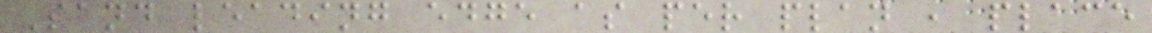Sand leading edge as per plan , place
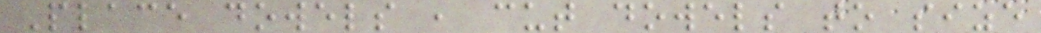Place dowels , cut dowels to size
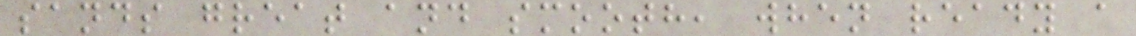sands great and smooth, when ready a
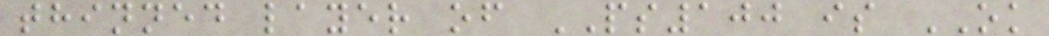thinned layer of PS100 is OK
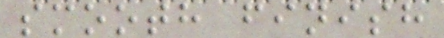smooth finish
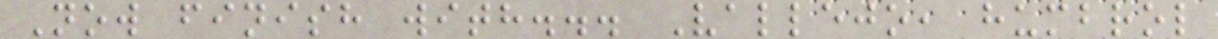Now finish with... Vallejo, humbrol
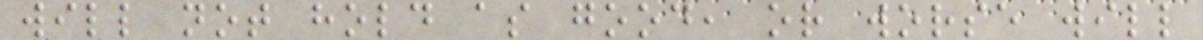will not hold as good, or worse will
